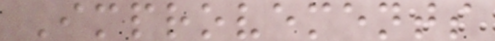Improvements
